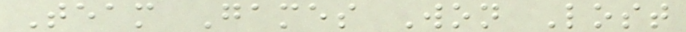Team Games Won Lost
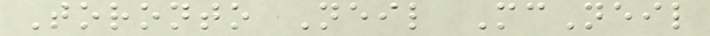Toronto Neil McNeil
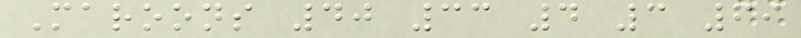Maroons 40 33 4 3 69
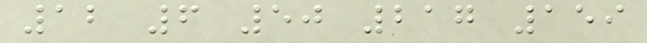12 6 50 217 159
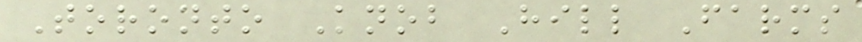Toronto Knob Hill Farms
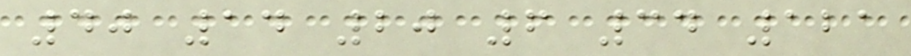40 14 20 6 34 121
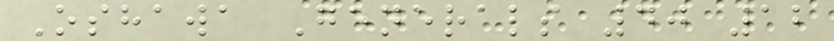Oshawa Generals 40 12
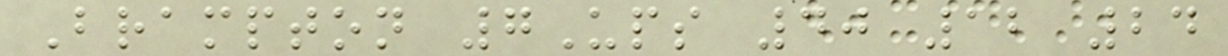Brampton 7Ups 40 12 24
